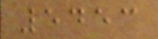5453
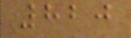820
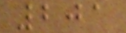201
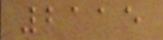2115
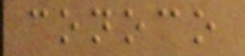conoco
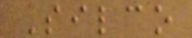Silco
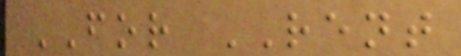FOR RENT
